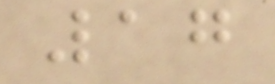17
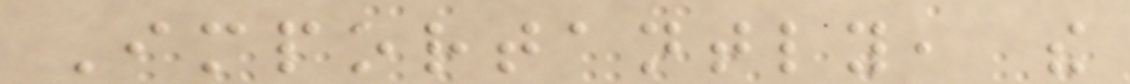Importantly, the
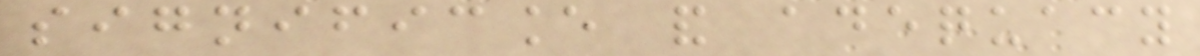significance and adequacy
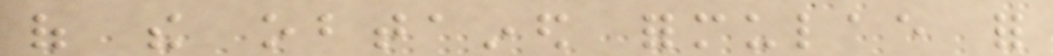of the obtained formulae for
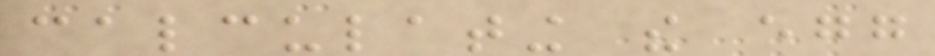calculating the egg
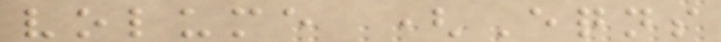volume (Eqns
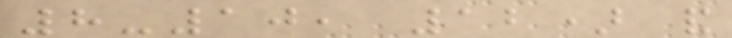8-10, 12) and
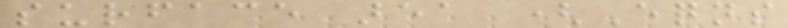surface area (Eqns
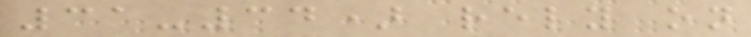31-34) rely on
